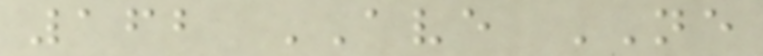162 AVE NE
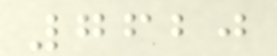7620
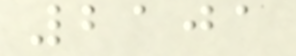2101
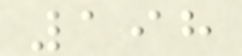198
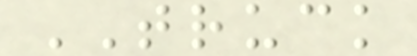TRUCK
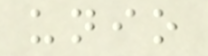unio
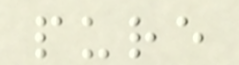pure
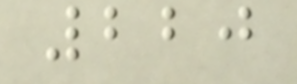220
